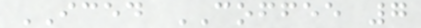ICED COFFEE 7
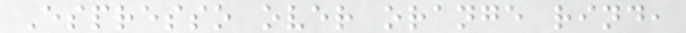Espresso over orange rind,
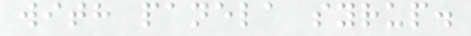with panela syrup.
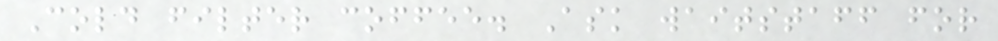Cold filter coffee. Ask waitstaff for
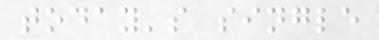today's single
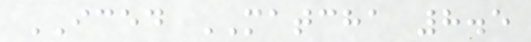ICED MATCHA 8.5
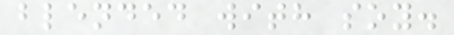blended with soy.
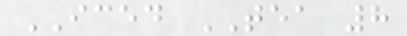ICED TEA 8
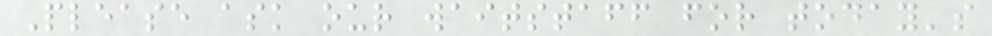Please ask our waitstaff for today's
